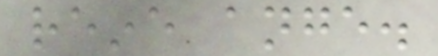reine ange.
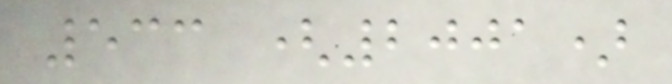533 (2001)
